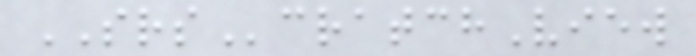SRScratchView
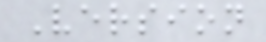Version
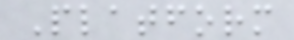Platform
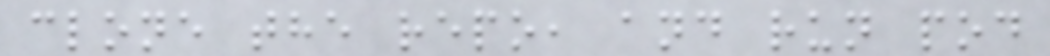clone the repo, and run pod
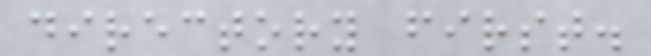directory first.
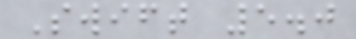Swift 5.0
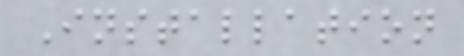Installation
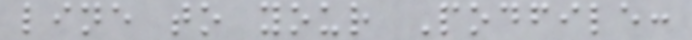line to your Podfile:
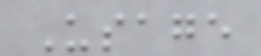Usage
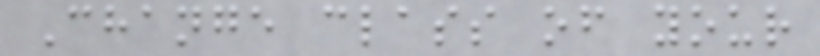Change class of your
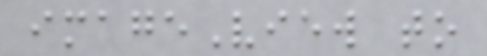imageView to
